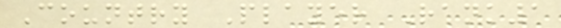Country Player Rank1
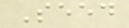Seed
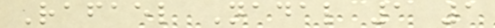Rafael Nadal 1 1
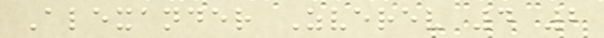Alexander Zverev 4 2
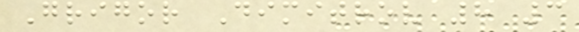Grigor Dimitrov 8 3
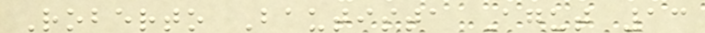Roberto Bautista Agut 13
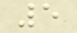5
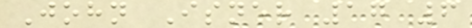John Isner 17 6
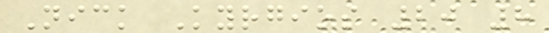Nick Kyrgios 20 8
